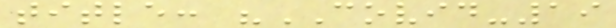title: "COVID-19
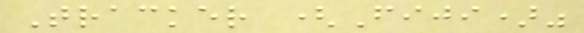Tracker (Fiji)"
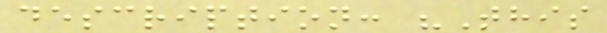description: "This
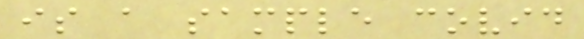is a sample covid
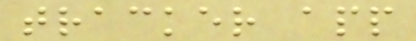tracker app
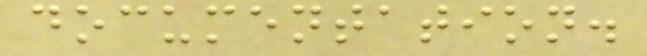documentation.
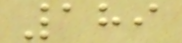189
